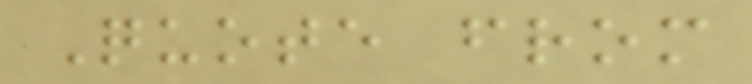Quote from
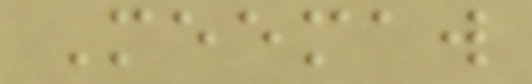Meemaw
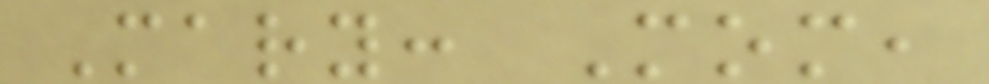Mary: Mom,
